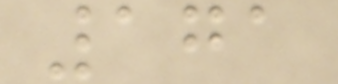171
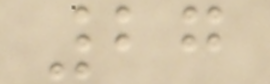27
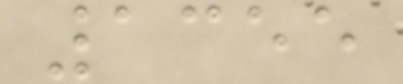1355
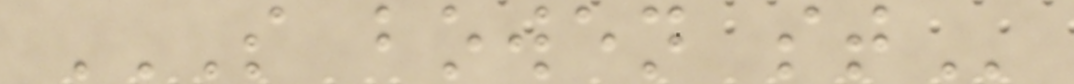S BOWEN ST
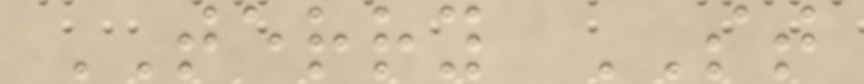TERRY ST
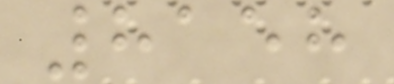8158
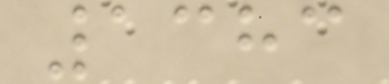1383
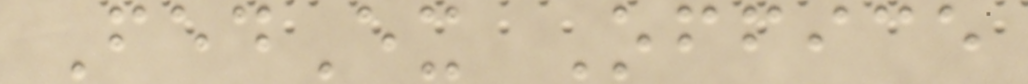FedEx Office
